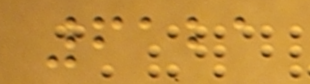6121
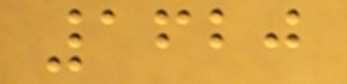1620
